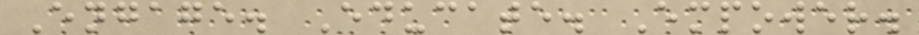Engage. Educate. Empower.
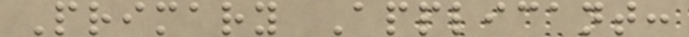Primary Applicant:
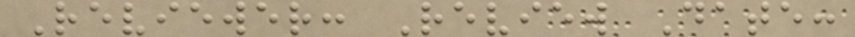Reviewer: Review Date:
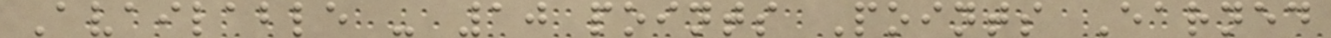Available - 10 points Points Earned
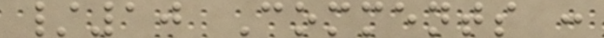/10 Comments :
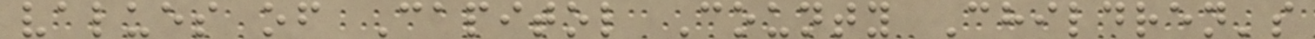values of Capitol County Children's
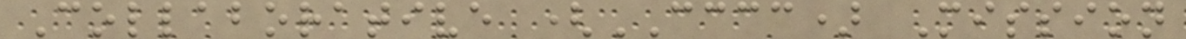Collaborative (CCCC) Mission
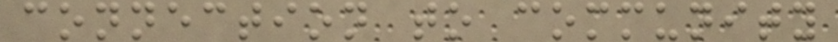connection to community
